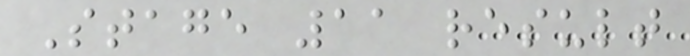Stage 11 result
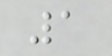1
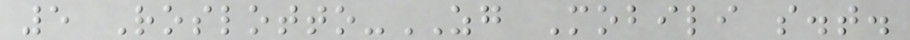5 Roslotto-ZG Mobili s.t.
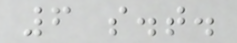6 s.t.
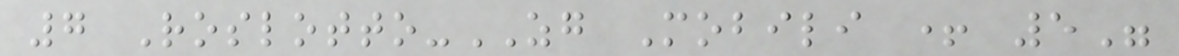7 Roslotto-ZG Mobili + 5"
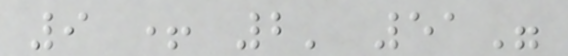9 + 2' 51"
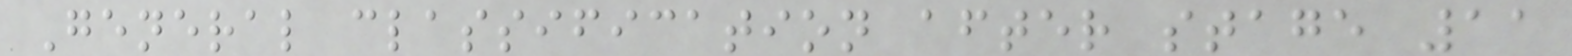General classification after stage 11
